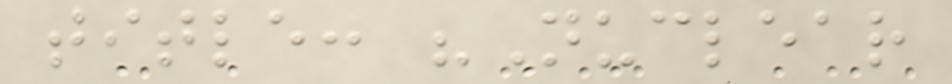title: "Nuclear
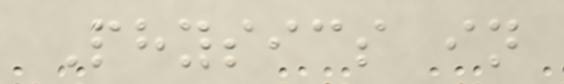Physics in
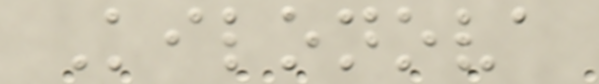Kilonova
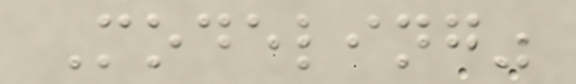Modeling"
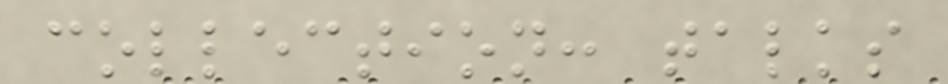collection: talks
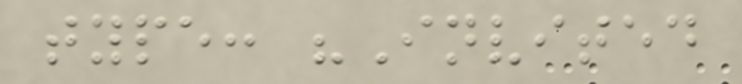type: "Invited
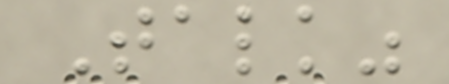Talk"
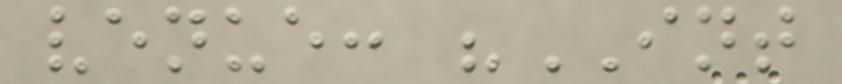venue: "INT
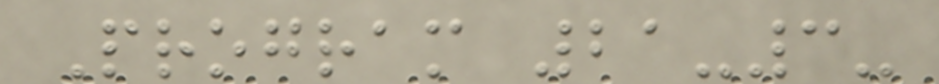Program 21-3-
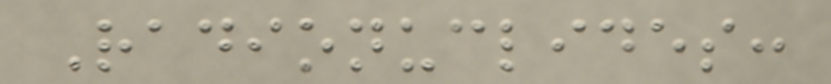Radionuclides:
